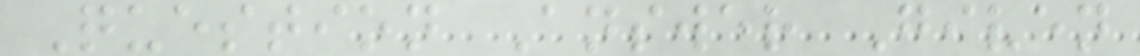Question Answer Given
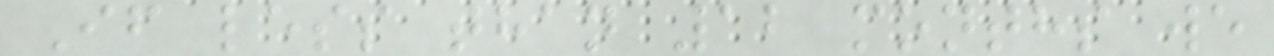If less than 12 months we
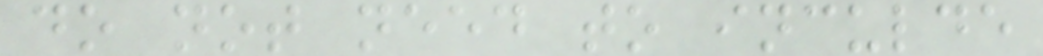do not need to inculde
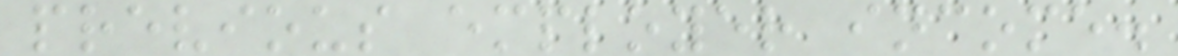previous employer income.
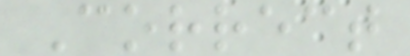Correct
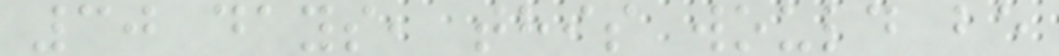30 days, this would be
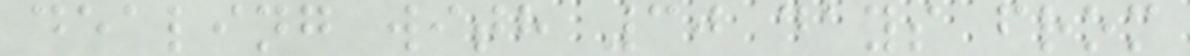dealing with 30 days from
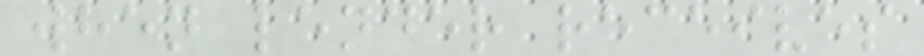when lender receives
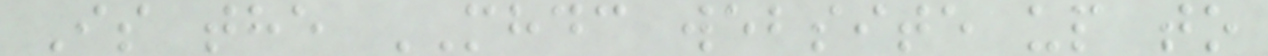Is the MHDC website up to
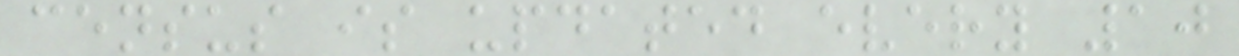census is updated every 10
